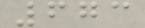673
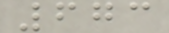673
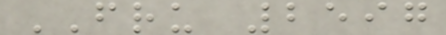FRU 2597
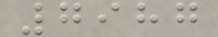7987
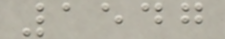1547
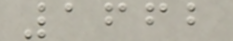1662
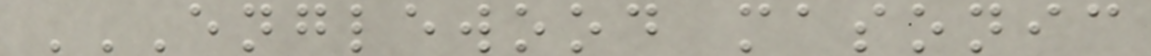ENGLEWOOD MASONIC
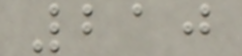210
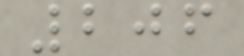206
